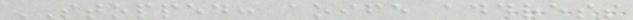STOPPED: aoife address
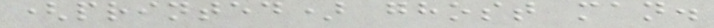(printed) ghost man.
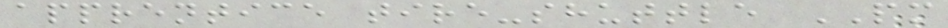apprentice tire-shuttle PM
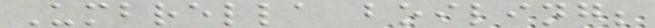Umbrella boiling;
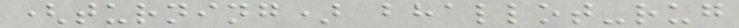(turning) bhallot-rug
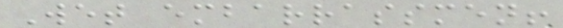Wet embarrassmen!
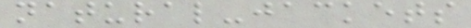natural-jackets
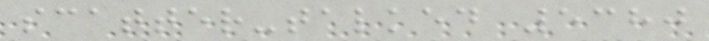scatter-talked 5380
